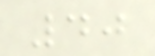40
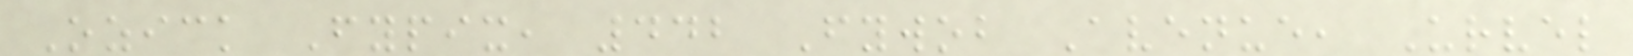Ozick Fypix, 442 Fywob Avenue, Urvel
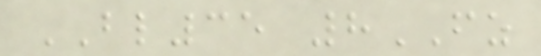BL35 8FZ
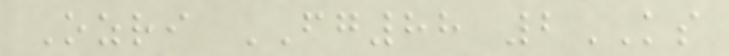Ozri FG88 2KS
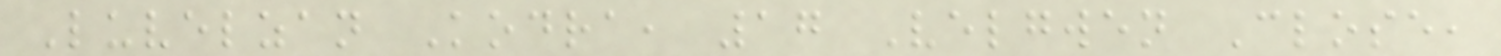Luvelzan Kodra, 17 Velgwen Close,
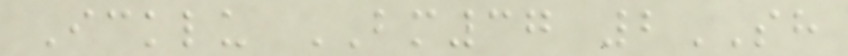Icklu BM37 2SH
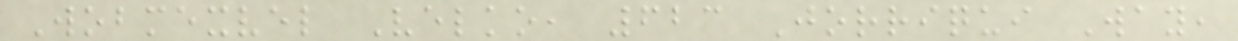Wobmexvel Velko, 623 Jorriqui Way,
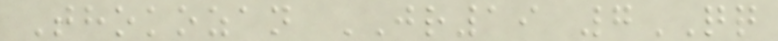Thokozan JR19 7QQ
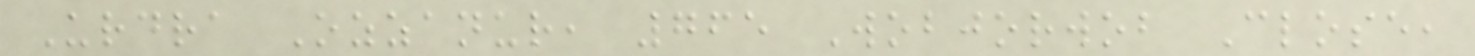Urdra Ozzanur, 765 Wobjorwob Close,
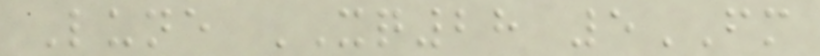Lune XQ28 5FM
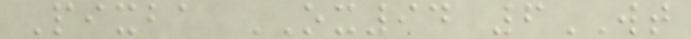Pixba OX94 6WT
